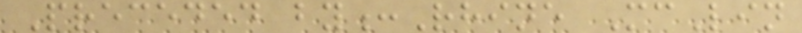Preceded by:Rhine McLin
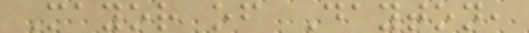Mayor of Dayton,
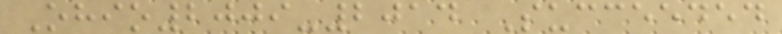Ohio2009-2014 Succeeded
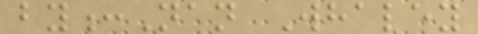by:Nan Whaley
